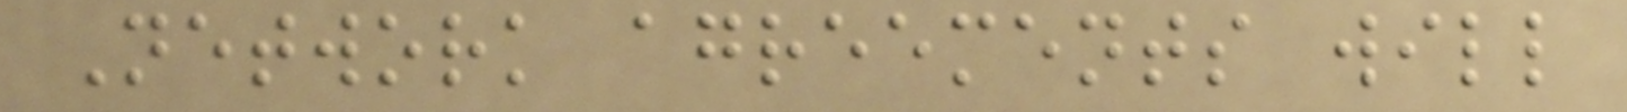Network agreements will
